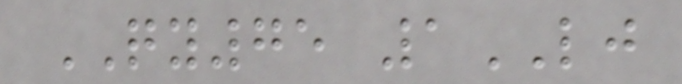QY75 1LJ
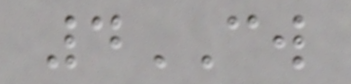4CW
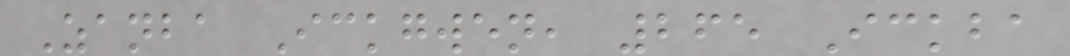Zanba Ickgwen, 265 Ickba
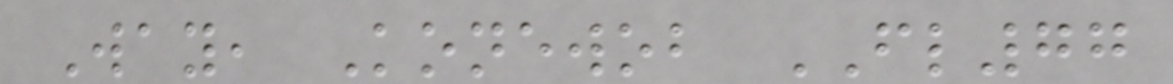Way, Konewob FL77
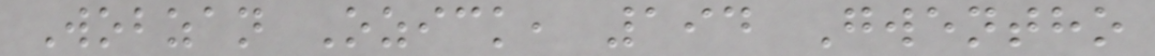Wobzan Ozick, 194 Gwentho
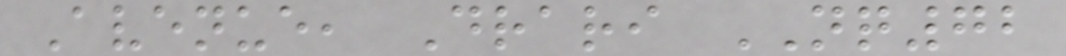Avenue, Drari NQ72
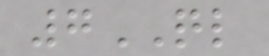7QL
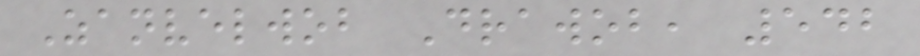Zanvelwob Drawob, 542
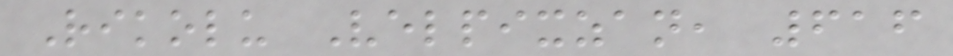Rikolu Velpixzan, 616
